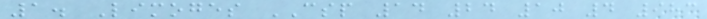1. Limoges CSP 14 24 10 4 983
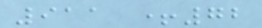911 +72
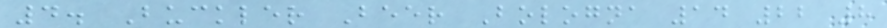4. Buckler Beer Bologna 14 22 8
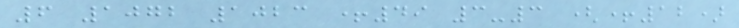6 1072 1023 +49 3-3 (+12)
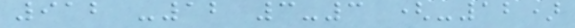912 -12 3-3 (-12)
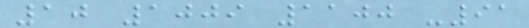10 1009 1100 -91
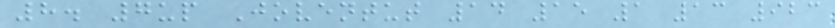8. 7up Joventut 14 15 1 13 923
